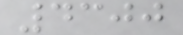4300
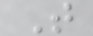T
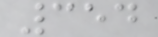354
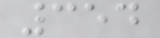354
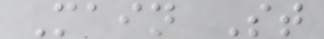Main St
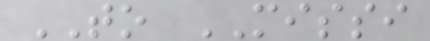TO MISSI
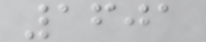1601
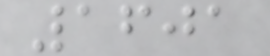1601
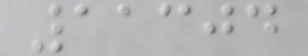11304
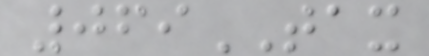069TAX
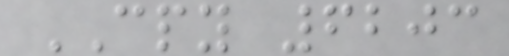CPY 6203
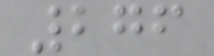276
